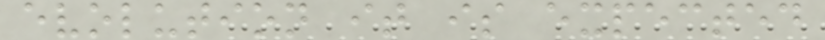evolution it is expected
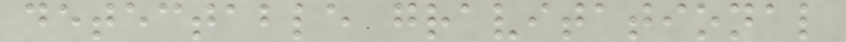detectable gravitational
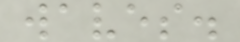waves.
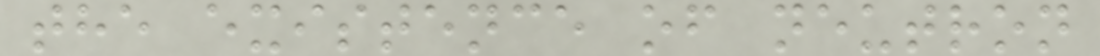the existence of neutron
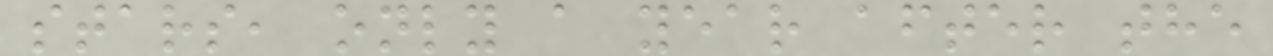stars, only a year after the
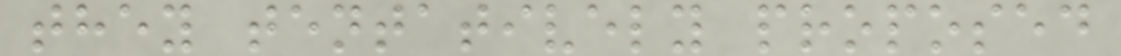they tentatively proposed
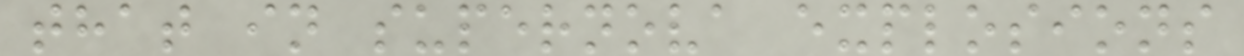that in supernova explosions
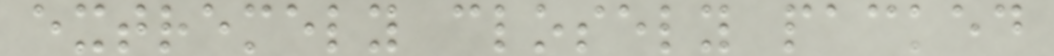extremely closely packed
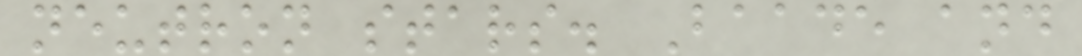neutron stars. Baade and
